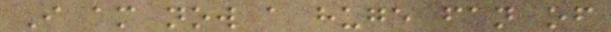I am now a huge fan of
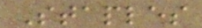Staples
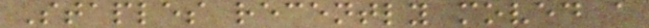Staples recently moved a
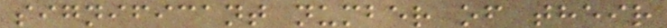significant number of their
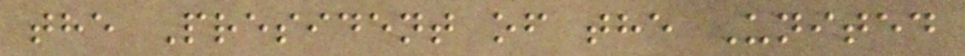the President of the United
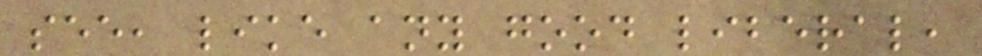see, like any good liberal,
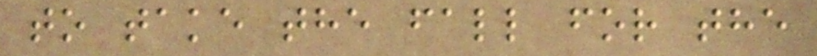to take the fall for the
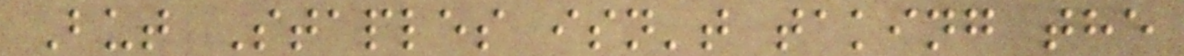But Staples isn't taking the
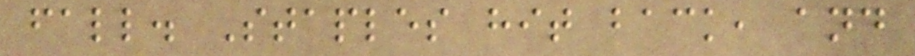fall. Staples hit back, and
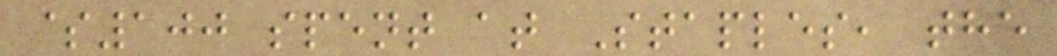$100 spent at Staples, the
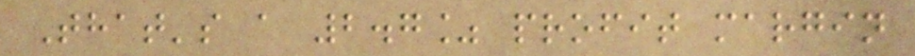That's a 2.7% profit margin
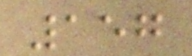157
